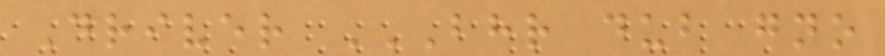Driver BHR DUB GNO
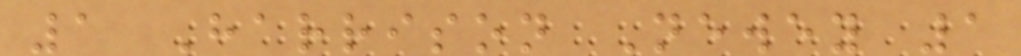1 Harrison Newey 1
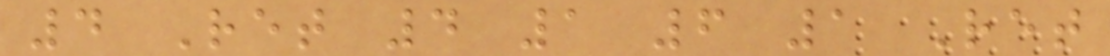4 Ret 4 1 6 1 Ret
